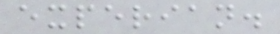experian.
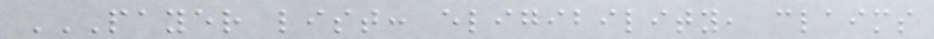PAYER LIST: ELIGIBILITY, CLAIMS
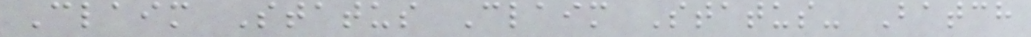Claim Status Claim Status- Batch
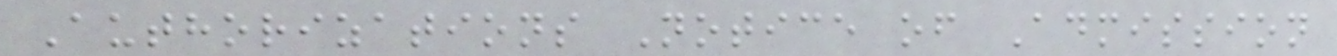Authorizations Notice of Admission
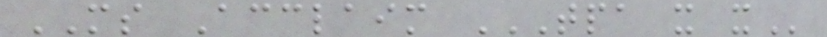MS Acclaim TPA X X
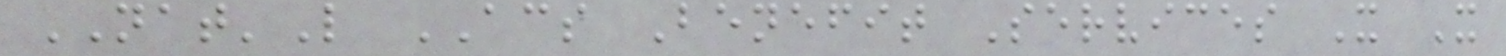NAT'L ACS Benefit Services X X
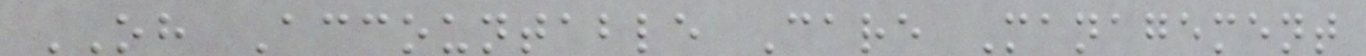OH Accountable Care Management
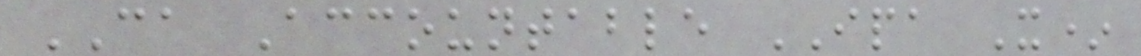CA Accountable IPA X*
